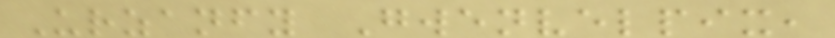Urzanfy Gwenvelpix,
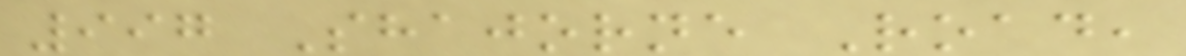997 Shajorne Road,
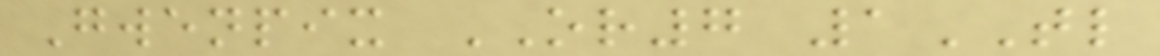Gwenpix OR7 1TL
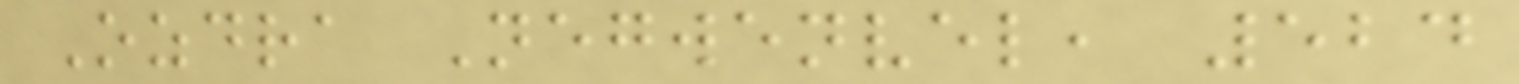Ozdra Negwenvel, 524
